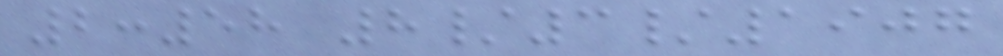2:58 8/3/1907
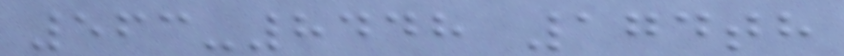563-8448 174th
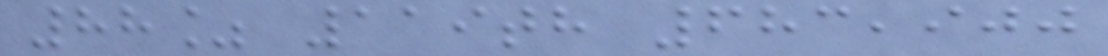88% 119th 683,900
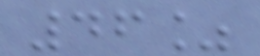46%
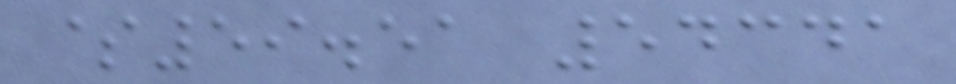$59.51 54341
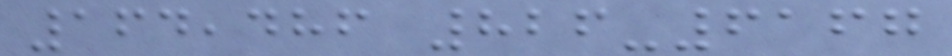164,486 826-6167
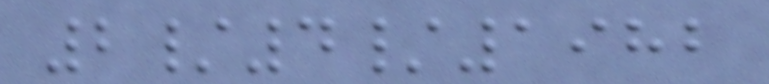2/4/1982
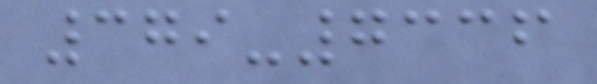379-7336
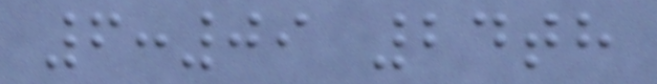6:09 24th
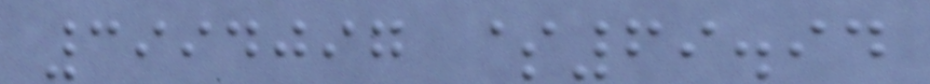3994097 $69.94
